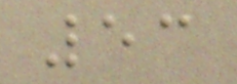53
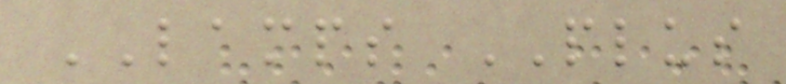LAMPS PLUS
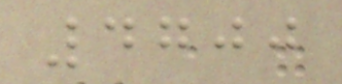4700
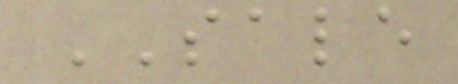SALE
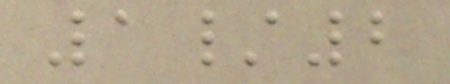1/2
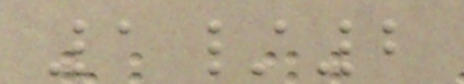1/2
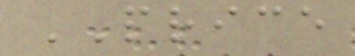PRICE
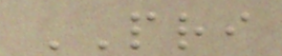PRI
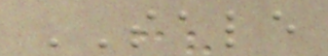SALE
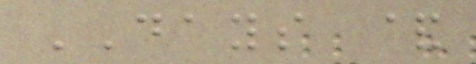DAYS &
